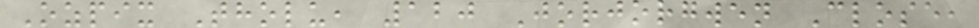Ozpix Tholu, 120 Jorjorgwen Close,
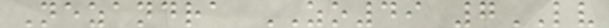Nezandra ZO49 7LV
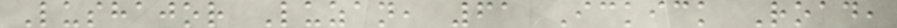Lushajor Luzan, 61 Ickick Road,
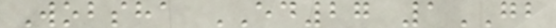Wobsha ED27 1GB
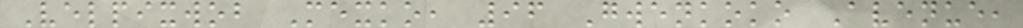Velpixwob Mexko, 96 Gwenkoko Avenue,
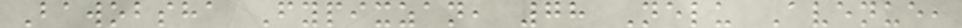Bawobsha Fypixzan, 78 Nelu Avenue,
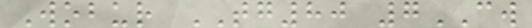Wobur TG80 7CW
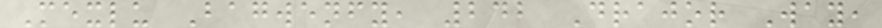Mexlu Bagwenfy, 242 Drajor Way,
